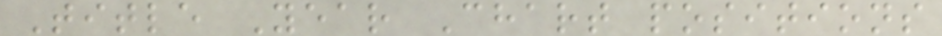Title Year Chart positions
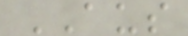AUS
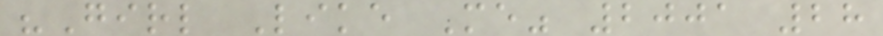"Girl Like Me" 2001 28
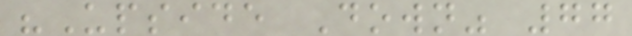"Upside Down" 77
